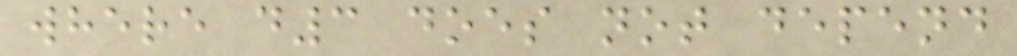where d3 does not depend
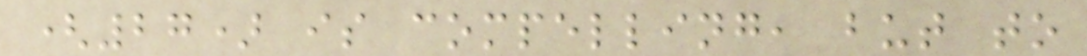(27) is compelling, but to
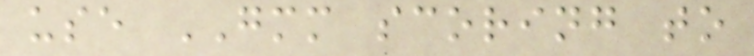use GMM scoring to
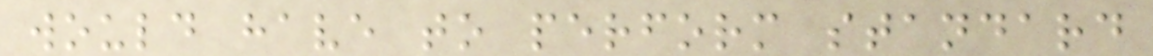would have to perform standard
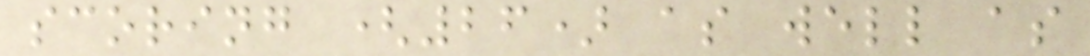scoring (26) as well as
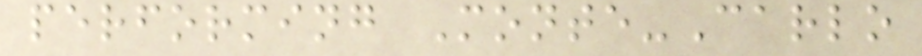performing Monte-Carlo
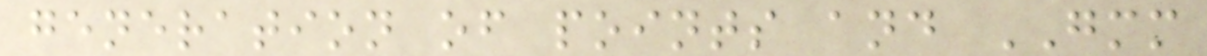generation of points and GMM
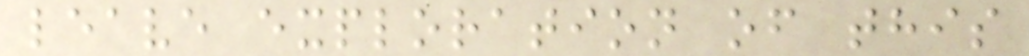leave exploration of this
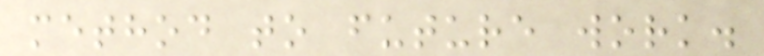method to future work.
